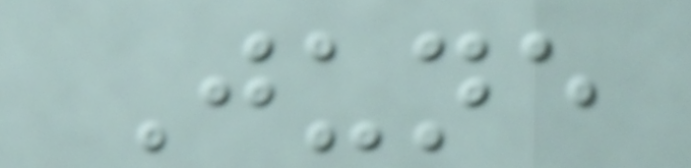June
